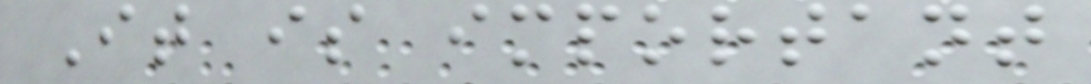It is important
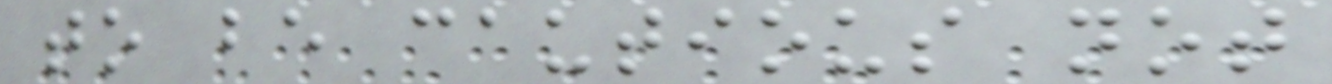to be cautious not
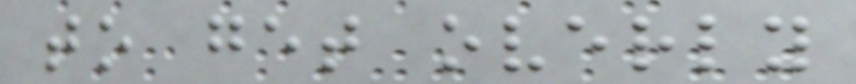to get overly
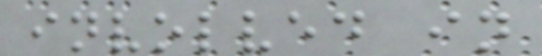involved in
